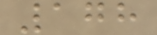178
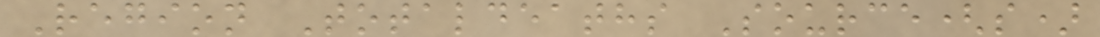Region Totaldeaths Source(s)
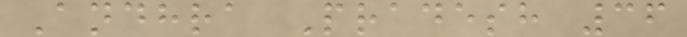Andhra Pradesh 36
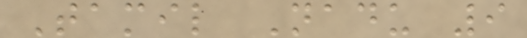Tamil Nadu 9
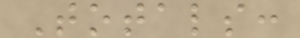Totals:
